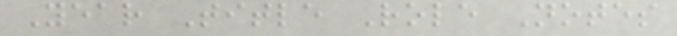Year Title Role Notes
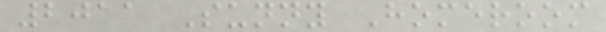2011 Sunny Homeroom
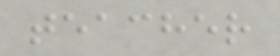teacher
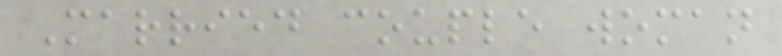Married couple woman
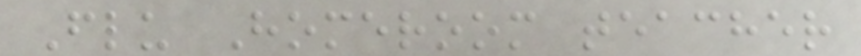Flu Homeroom teacher
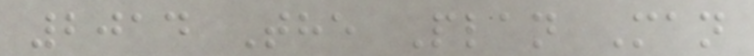2014 The Plan Man
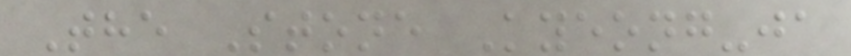The Stone Kyeong-ja
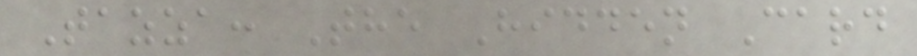Tazza: The Hidden Card
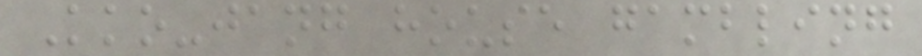Kko-jang house gambling
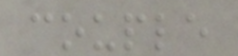couple
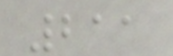211
